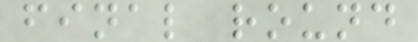final round
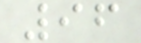96
